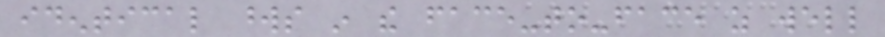identical words in the face-to-face as well
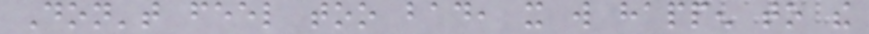Don't feel too bad, it will happen to the
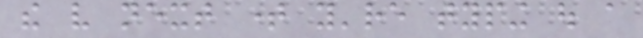the very next time you're typing out a
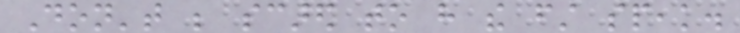Don't be scared to have the first speak.
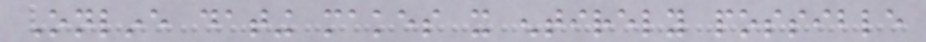Online dating makes it entirely possible
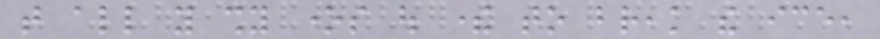that all you shy ones out there to break the ice,
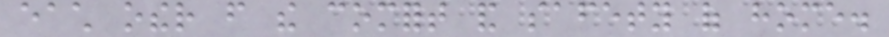each other from the comfort and safety of home.
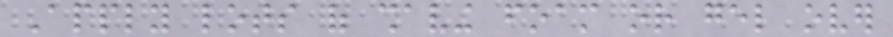Apply lots of shaving foam or gel over
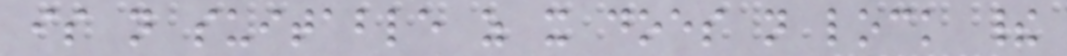is not suitable as it does not lock their
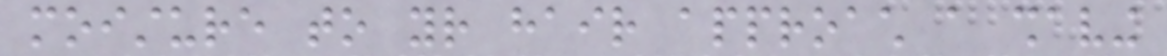moisture to your hair approach a shaving
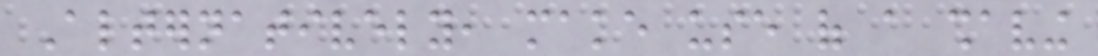Alternatively, make use of a shaving
